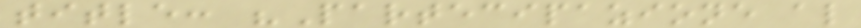title: "Partecipazione al
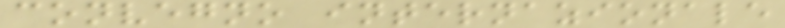convegno internazionale
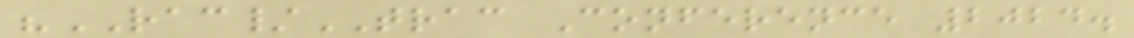"RAC/TRAC Conference 2024.
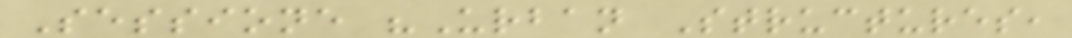Sessione "Urban Structures,
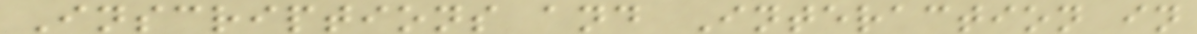Inscriptions and Interaction in
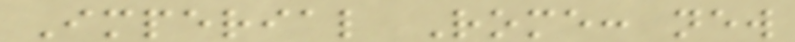Imperial Rome: new
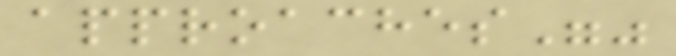approaches""
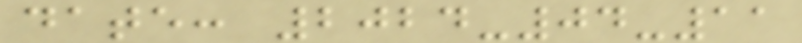date: 2024-04-11
